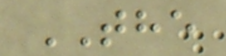THE
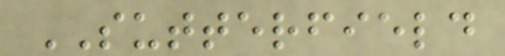SUTTERFIELD
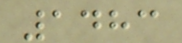1483
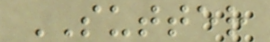SUTTER
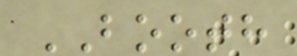BOOTH
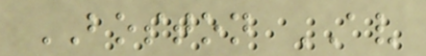BOSTON AV
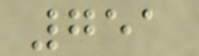751
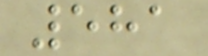581
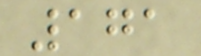171
